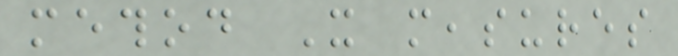method It measures
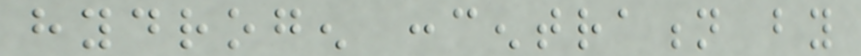hydrogen concentration by
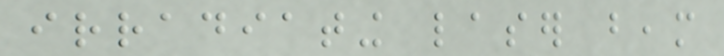irradiating laser beam
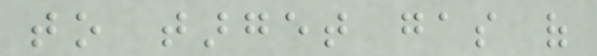to target gas of
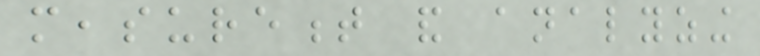measurement and analyzing
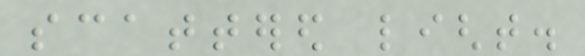scattered light.
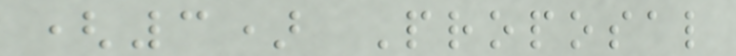(3) Proposal
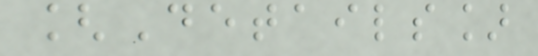[Details]
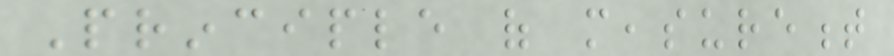Principle of measurement
